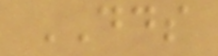DDS
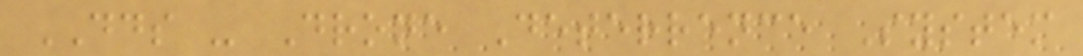DDS - Drone Deterrence System
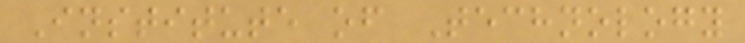Institute of Technology
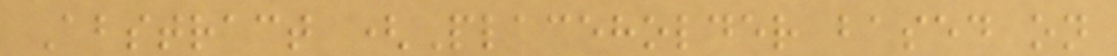Abstract (Placeholder based on
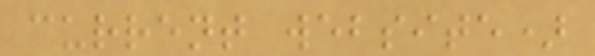current website)
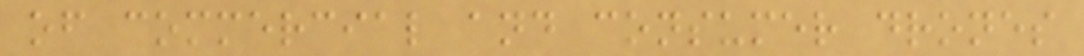of commercial and consumer drones
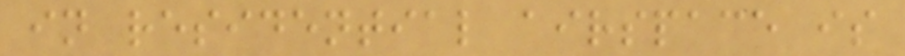in residential airspace is
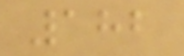182
